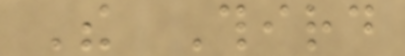The Third
